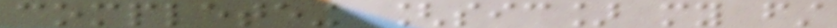completeing [sic] my first
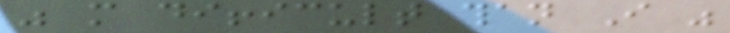was more difficult than I was
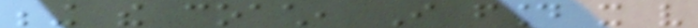being the coach, I found it very
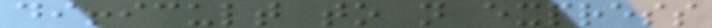difficult to not express
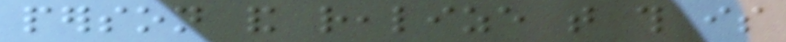person and realize that this is
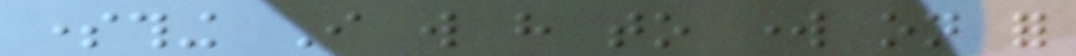something I will have to work on for
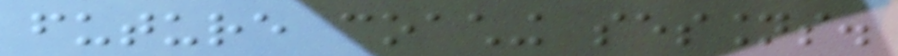future coaching sessions.
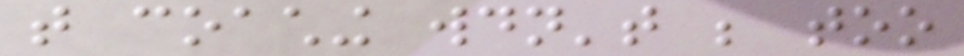that coaching wouldn't be too
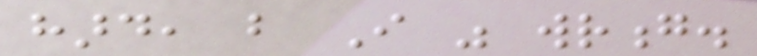hard, but I was wrong.
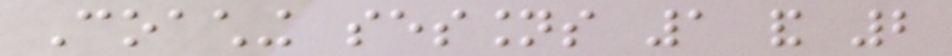Coaching sessions 1 and 2
